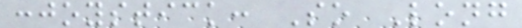:joystick: So Long
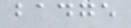badge
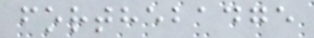forthebadge
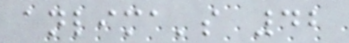anlima's 42
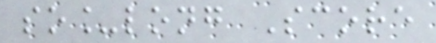so_long Score
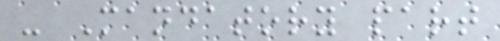- Mandatory part
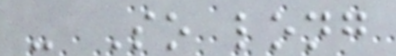- So long
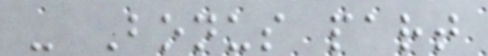- Bonus part
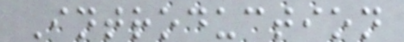Introduction
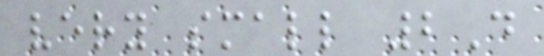very small 2D
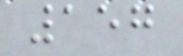157
